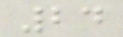24
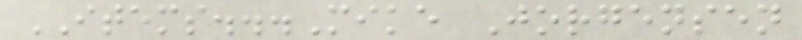ITEMS...Mike Jorgensen
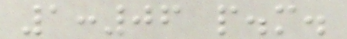1:06 p.m.
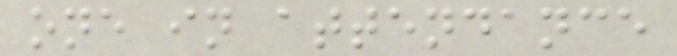one in attendance
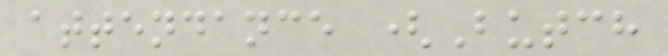attendance (Butch
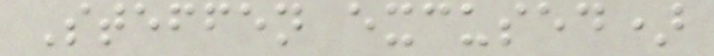Steffen excused)
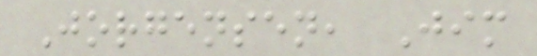Jorgensen, Jim
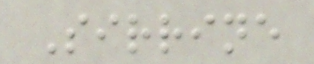Sirrine
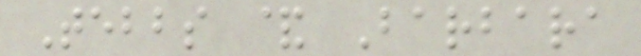Tebbs & Barbara
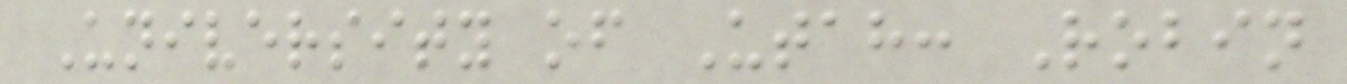University of Utah: Robin
